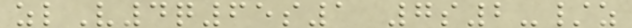zlV4q65s1 7s2-/z
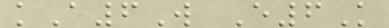kA6W E6K
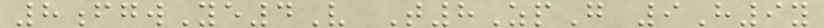8fgwYe4V T8ZpG 9H9y
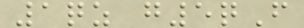1qz g5qF
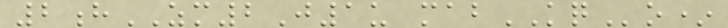2hZM2J1u mabKQo*
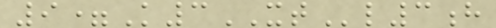9=K3XTl3h
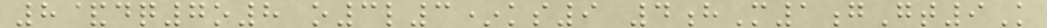8&dq7o8 o3l3*ks9 4hM1gGt9K
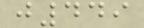j449
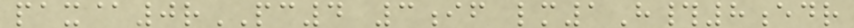pax@0rPC4 3if lm1H#8edr
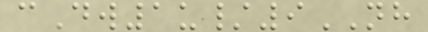cDw1u/9NH
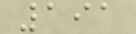191
